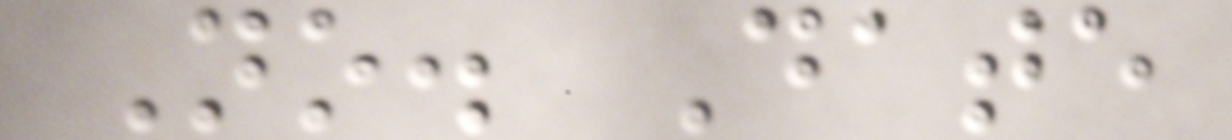No. Date
